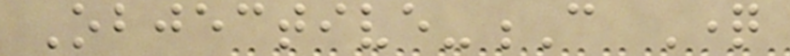Objective-C Question
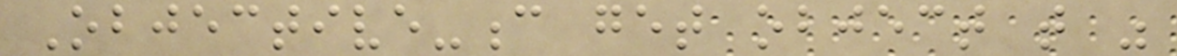Objective-c get object that was
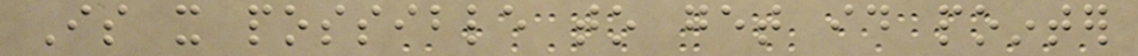Is it possible to get id pointer
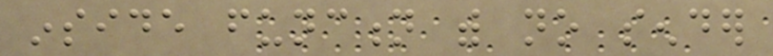inside function with no sender
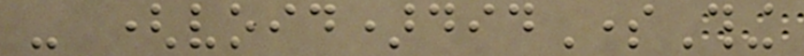- (void)didSomeThing
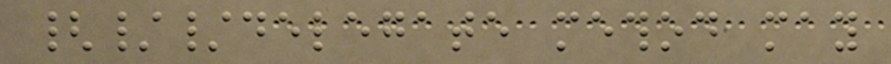{//delegate method may
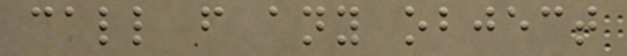call from any object
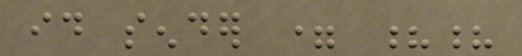id sender = ??
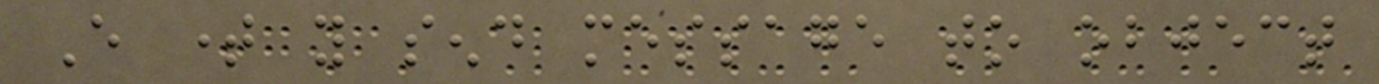Every time you send message to object
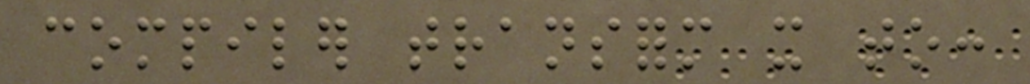compiler transform it to:
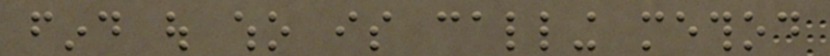find out who is calling method
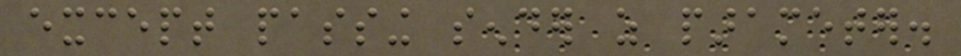except passing sender as parameter.
